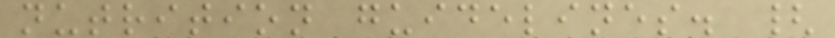nutrition guidelines. {
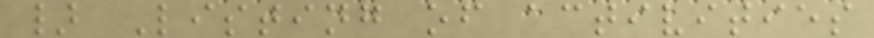} Listing of activities
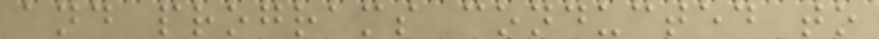and programs conducted to
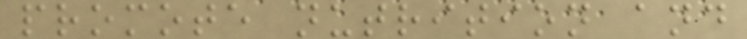promote nutrition and
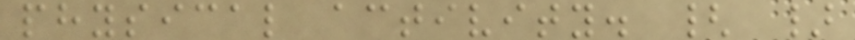physical activity. { }
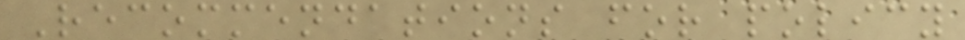Recommendations for policy
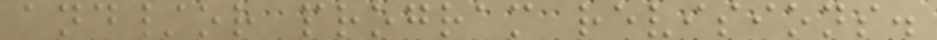and/or program revisions.
